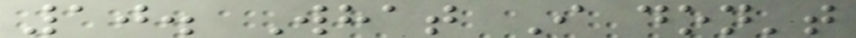10. What I don't
